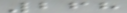268
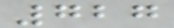727
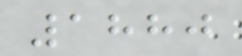1880
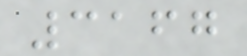3167
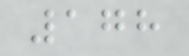178
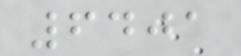6401
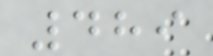489
